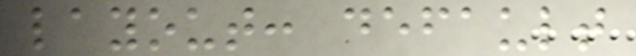layout: default
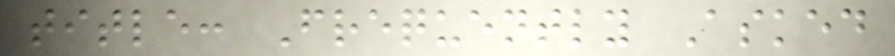title: Frequently Asked
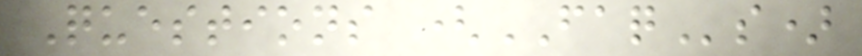Questions (FAQs)
